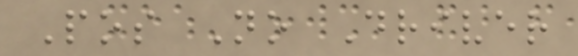Pos No Driver
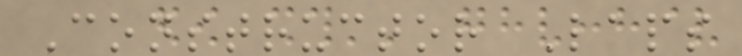Constructor Laps
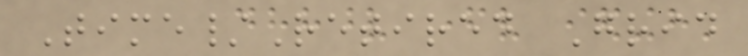Time/Retired Grid
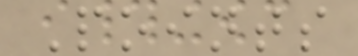Points
